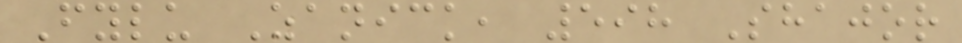Fylu Zanick, 598 Shajor
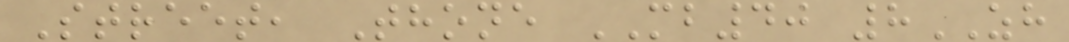Street, Thone MB40 8ZH
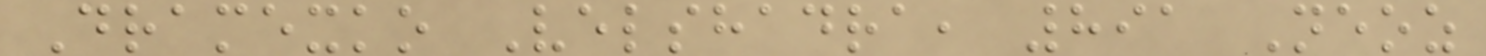Dramexko Velshadra, 891 Neoz
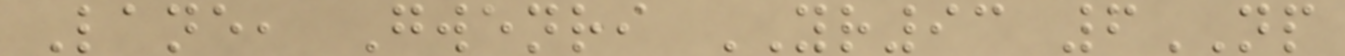Lane, Gwenri YR93 6NP
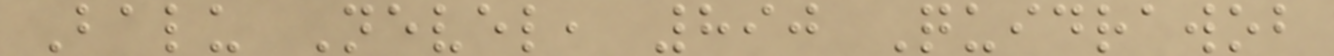Balu Nevel, 890 Quidrawob
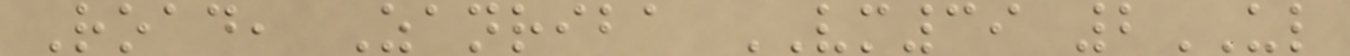Road, Zanriba VM39 2UL
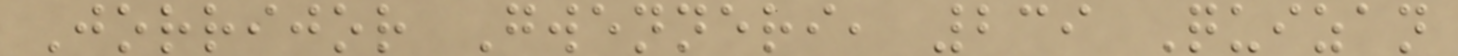Jorrijor Gwenneri, 239 Quizan
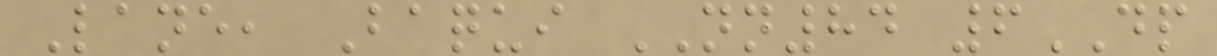Lane, Baqui NN84 6DP
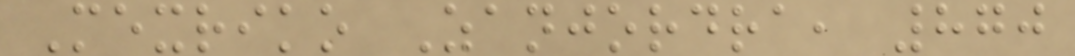Mexriko Zanjordra, 870
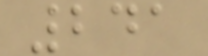241
